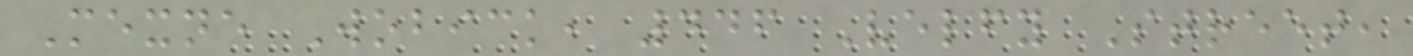Mexne Wobick, 446 Velfy Street,
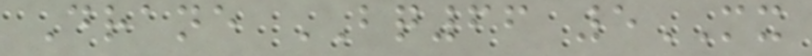Drane BQ66 5MX
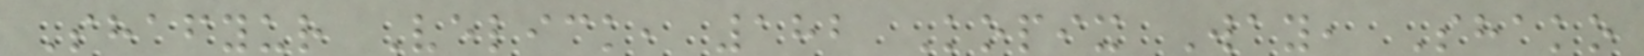Shafyur Velick, 182 Kopix Way, Shako
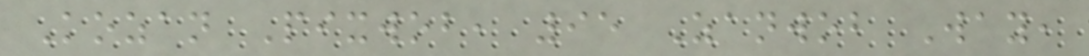Kozan Pixwob, 95 Zanwob Way,
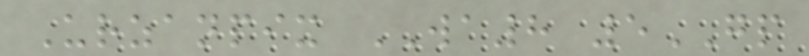Urzanpix WA8 5GP
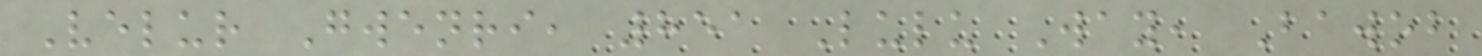Velur Gwenri, 851 Lulu Way, Bawob
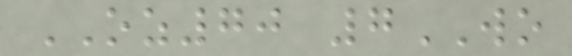OZ70 7WO
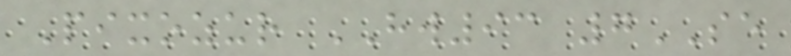Pixozur HW93 7SE
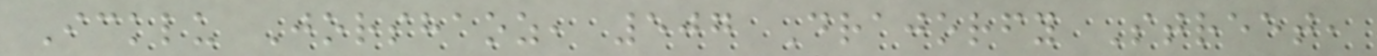Icklu Jorshaoz, 507 Drajorfy Street,
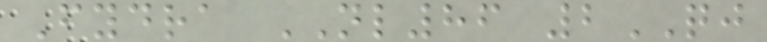Fydra NL86 2QJ
